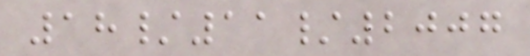18/11/2007
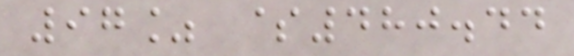97% $480.44
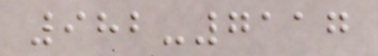982-7117
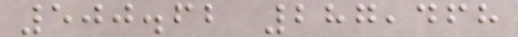500.62 287,468
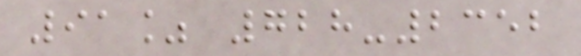91% 728-2352
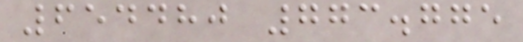654480 773.775
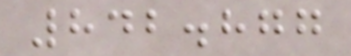842.877
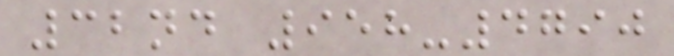32nd 958-4790
